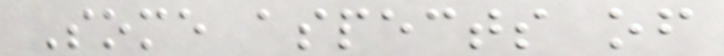Some aspects of
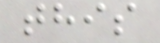this
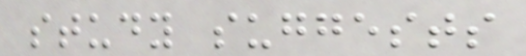study suggests
